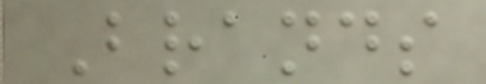Brands
